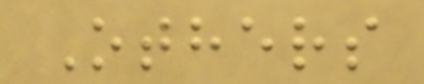Others
